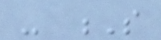- S
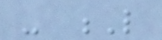- L
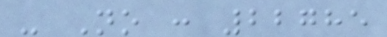- No : 22785
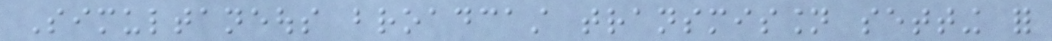Simultaneous broadcast transmission setting for
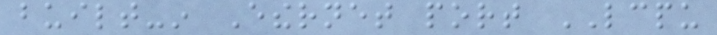built-in Ethernet port LCPU
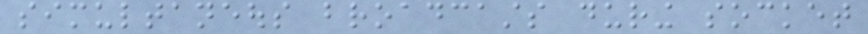simultaneous broadcasts during socket
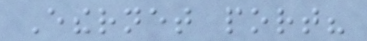Ethernet port?
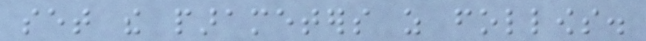set the parameters as follows.
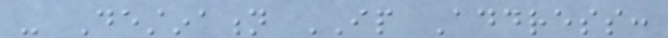- Destination IP Address:
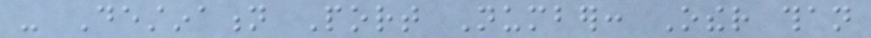- Destination Port Number: Other than
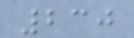230
